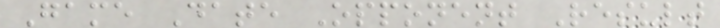Game Date Opponent Result
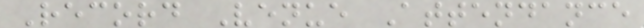Record Venue Attendance
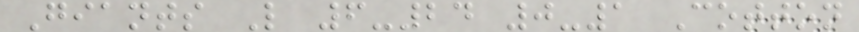Giants L 6-24 0-1 Cotton
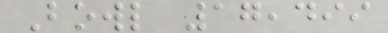Bowl 17,499
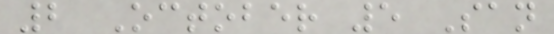2 October 5 San
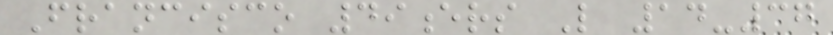Francisco 49ers L 14-37
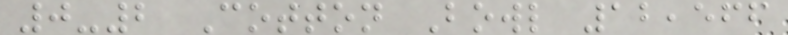0-2 Cotton Bowl 12,566
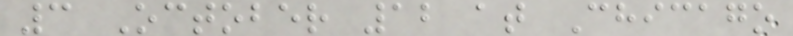3 October 12 at Chicago
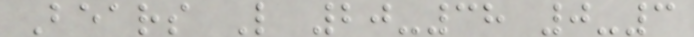Bears L 20-38 0-3
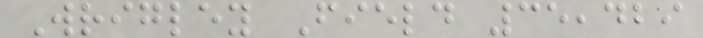Wrigley Field 35,429
